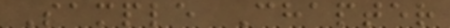Sample Chapter
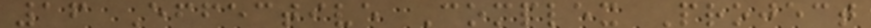16 Effective Complex Project
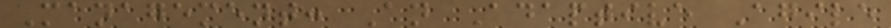Management: An Adaptive Agile
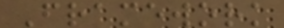Framework
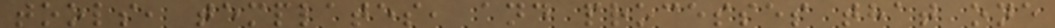tools, templates, and processes that one
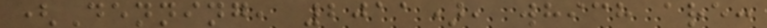(Denning, 2011), which are:
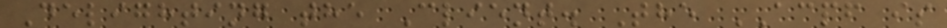Delighting the Client. The ACPF is
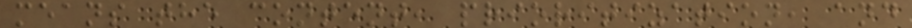means the content, prioritization, and
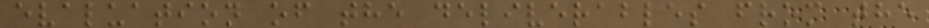evaluation of the deliverables from the
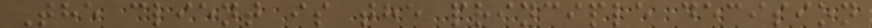The client is the principle decision
